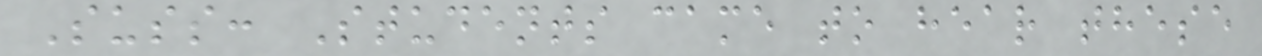Suss: Students came to hear these
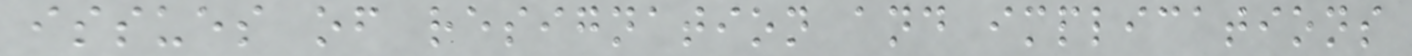issues of resignation and implications
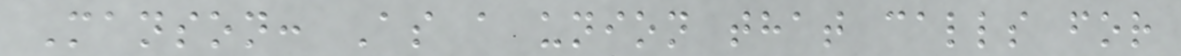Manson: As a union that calls for
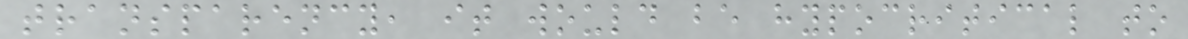transparency, it would be hypocritical to
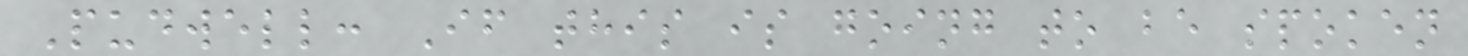Pudwell: If this is going to be spoken
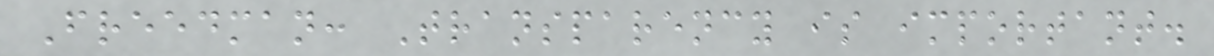Freedman: Transparency is important.
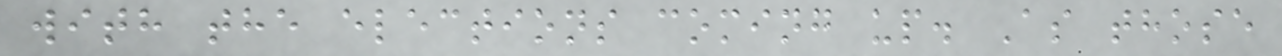with the elections coming up. As those
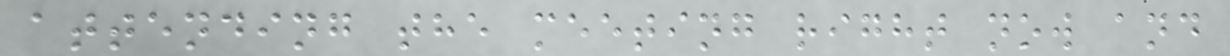attending the meeting right now and
